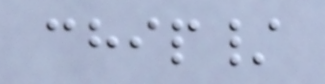chip/
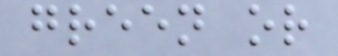green or
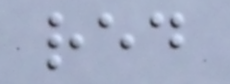red
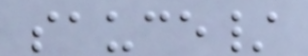sauce/
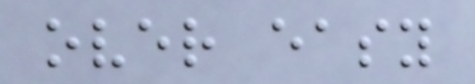over easy
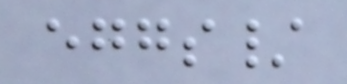eggs/
